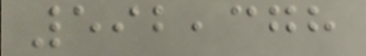592,378
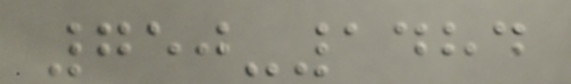750-1484
